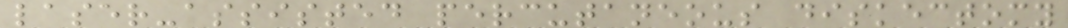laser-assisted percutaneous diskectomy
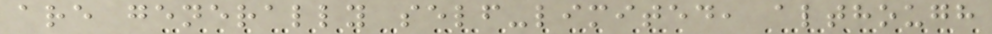are generally self-limited, although
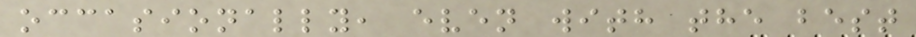occasionally, even with the best
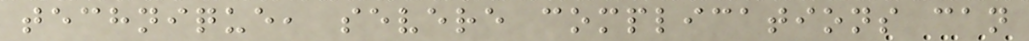technique, severe complications can
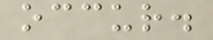occur.
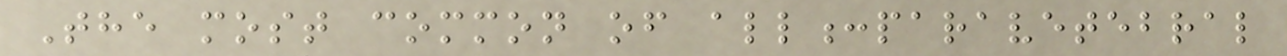The most common of all:paravetebral
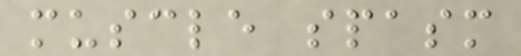muscle spasm
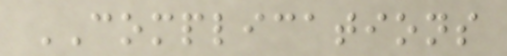COMPLICATIONS
